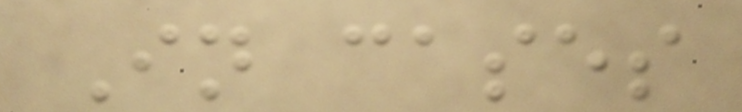In cases
